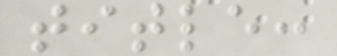title:
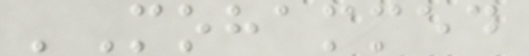'Mohammed
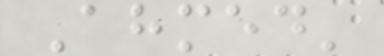Ahmed'
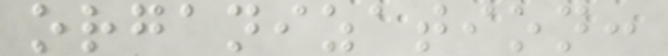organization:
